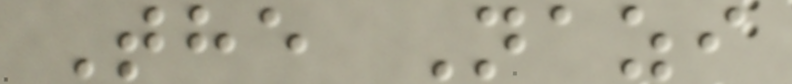The Nazi
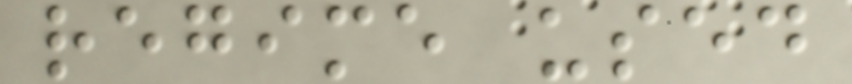regime used
